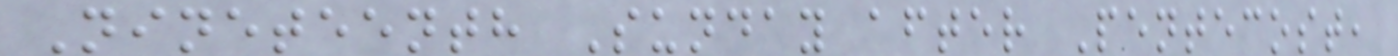Nineteenth Sunday after Pentecost,
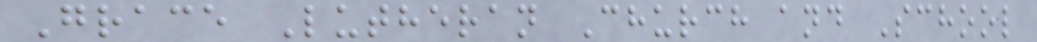Grace Lutheran Church and School
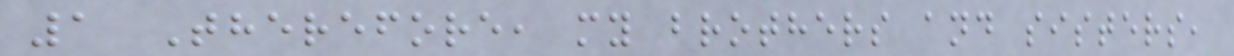1 Therefore, my brothers and sisters,
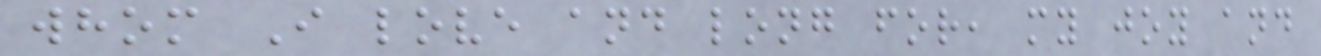whom I love and long for, my joy and
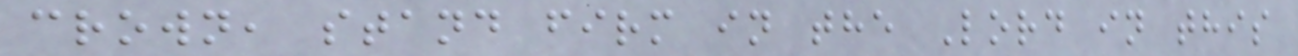crown, stand firm in the Lord in this
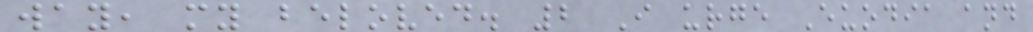way, my beloved. 2 I urge Euodia and
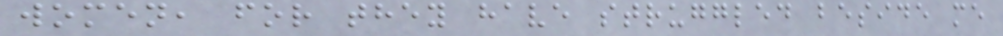women, for they have struggled beside me
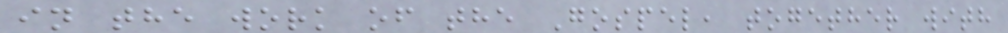in the work of the Gospel, together with
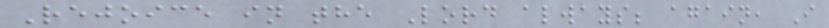Rejoice in the Lord always; again, I
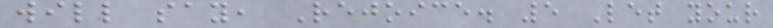will say, Rejoice. 5 Let your
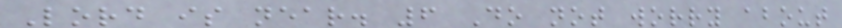Lord is near. 6 Do not worry about
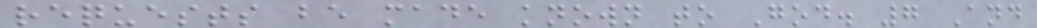requests be made known to God. 7 And
